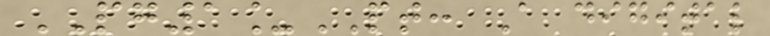PG1_PT: A digital
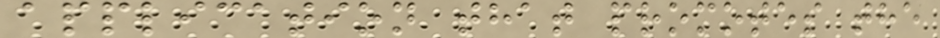application that promotes the
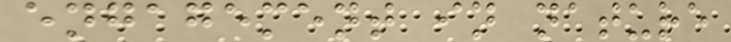engagement in nature
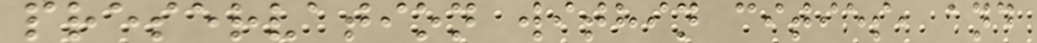preservation within cities, and
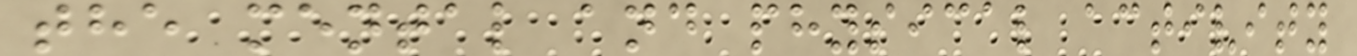the mental and physical activity
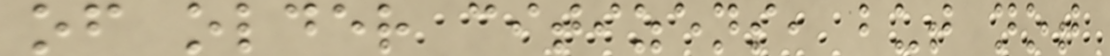of older citizens, but not
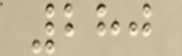280
